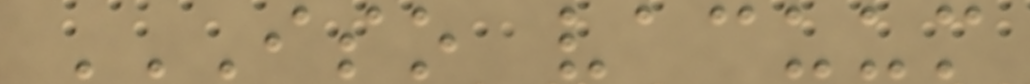ISO VACUUM
